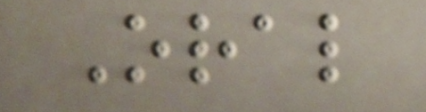Oral
